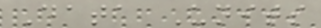Data Units
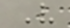V
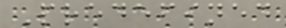Predefined
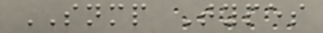SNMP Types
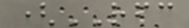(RFC
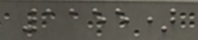1155)
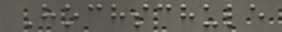Hochschule
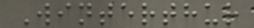Winterthur
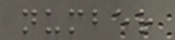number
